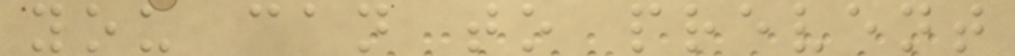you can to prevent
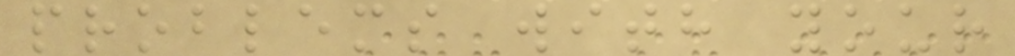problems with your
